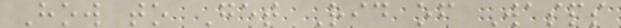How to Get Rid of Wasps
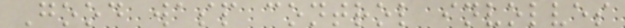Good wasp control involves
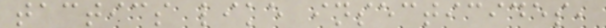tactics like insecticides,
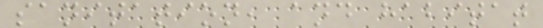sanitation, and habitat
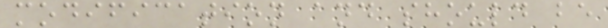modification and should be
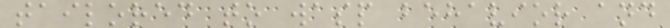tailored to wasp behavior and
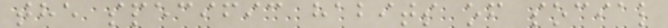the specific habits of social
